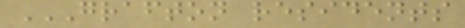GRAFTON RESIDENTS
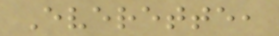Everette,
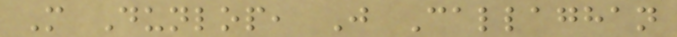M Dunlop, J Callaghan
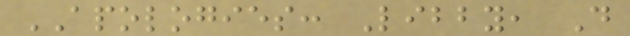APOLOGIES: Libby, D
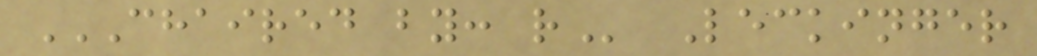CHAIRED BY: R Leckinger
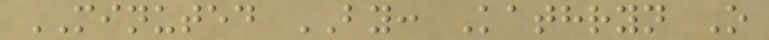MINUTED BY: Kathryn O
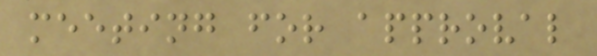meeting for approval
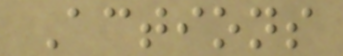Actions
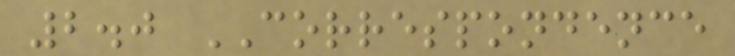2.0 CORRESPONDENCE
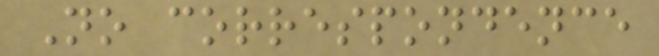No correspondence
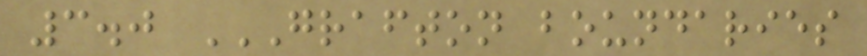3.0 GRAFTON BOUNDARIES
